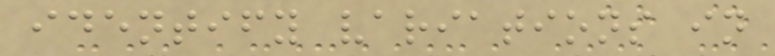identify variations in
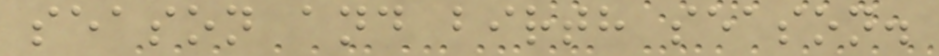season and birth season.
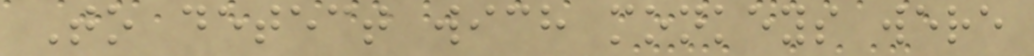To detect wich monkeys were
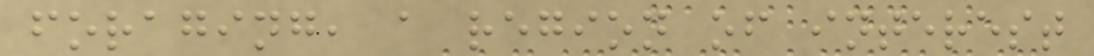foraging, a region of interest
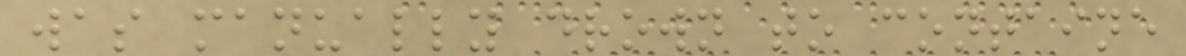was manually drown to containe
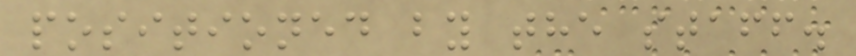positioned by the staff.
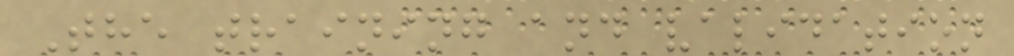The training and validation
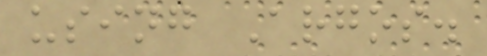using Argos.
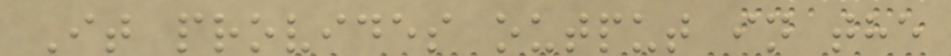It provides output in the
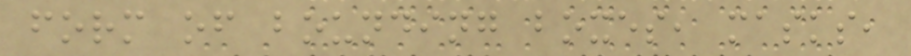form of bounding boxes, masks,
